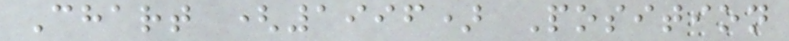Chart (1996) Position
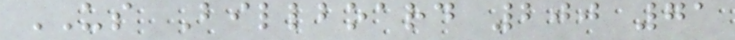US Billboard 200 71
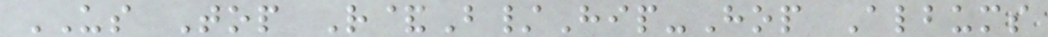US Top R&B/Hip-Hop Albums
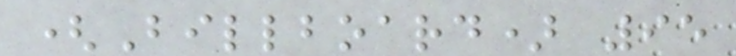(Billboard) 95
